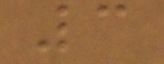3
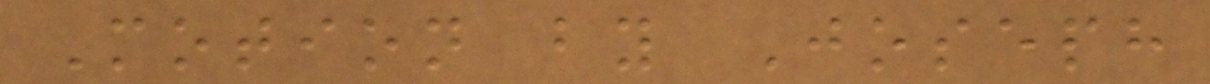Motion by Joseph
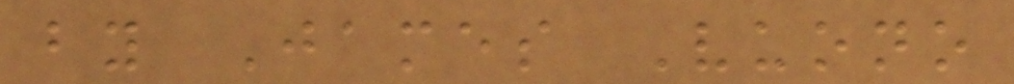by James Vuono
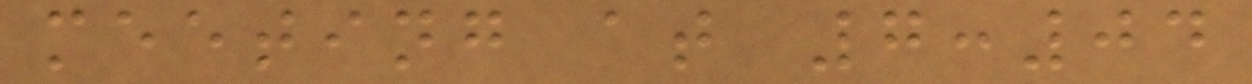meeting at 7:04
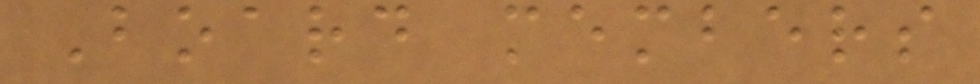Board members
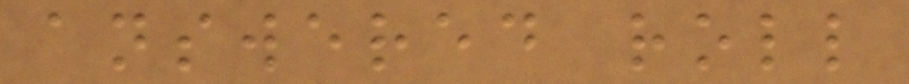answered roll
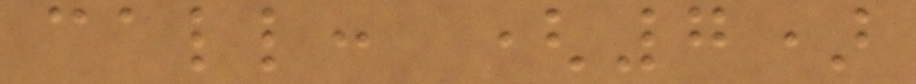call: (7)
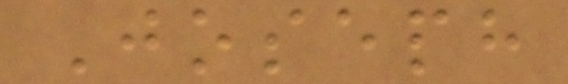Joseph
